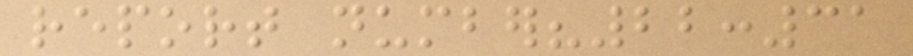report number?22:31
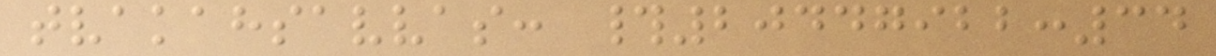tvakahsavvas: #20447922:34
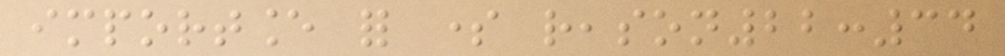importance for some reason22:34
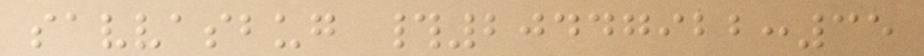savvasbug #20447922:35
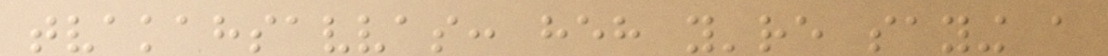tvakahsavvas: heh you're saying a
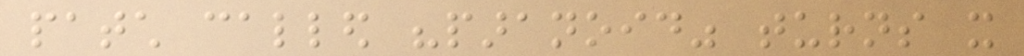patch called "paranoid" turns it
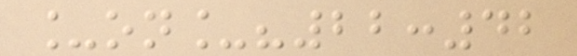_on_?22:42
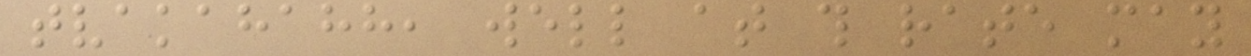tvakahahh, well at this rate may
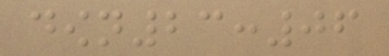down23:06
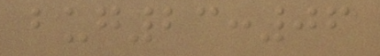bug23:06
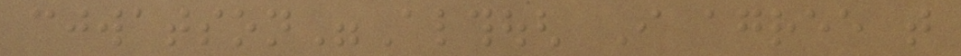cjwatson"Although I agree that
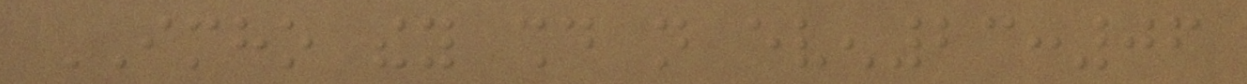IMHO they should not even23:06
